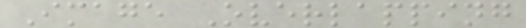Image Overlapping
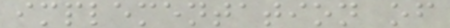implementation of
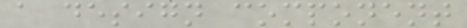a design component
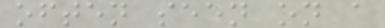often seen on a
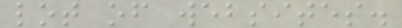lot of websites.
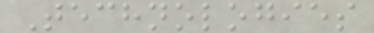Technologies
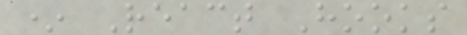* React Hooks
